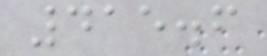415.6
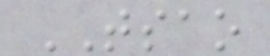TSAO
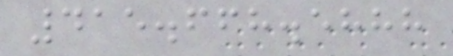415.668.5888
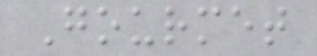Gourmet
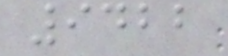9422
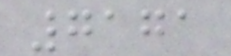7171
